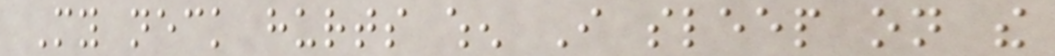My neck hurts when I sleep on the
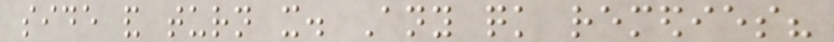side and turn it. Any quick remedies?
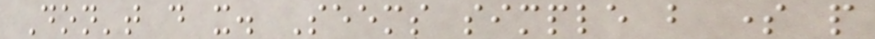Don't do it. Seems simple but some people
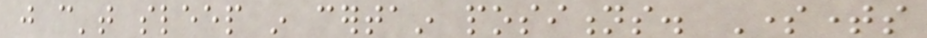just can't sleep in certain positions. Sometimes
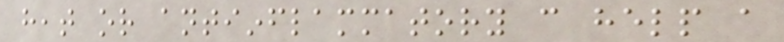heat or antiinflammatory can help a
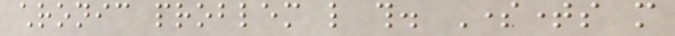chronic problem like this. Sometimes more
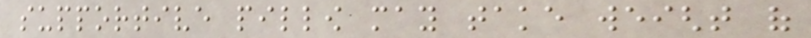supportive pillow may take weight of
